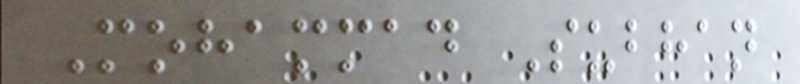Mohammad Subhan
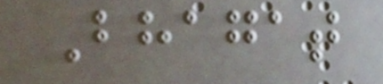Bhagat
